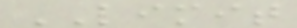LIMIT
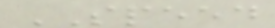SPEED
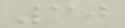30
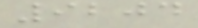9204
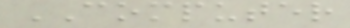COMPUTER
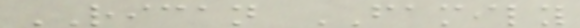RICAN FAMILY
